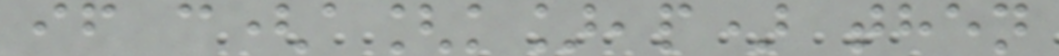if c(a[k],p) then
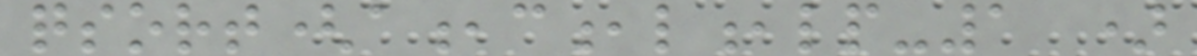qsort(a,c,l,lp-1 )
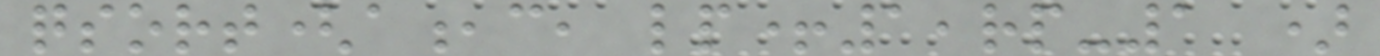qsort(a,c, lp+1,rp-1 )
